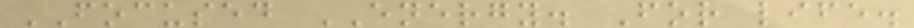FOCUSED ENERGY. For life.
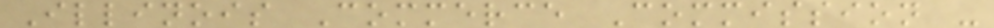Illinois Commerce Commission -
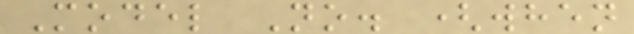Model No. (when
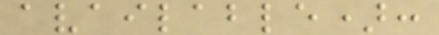available):
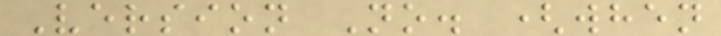Version No. (when
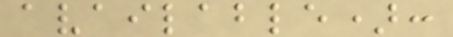available):
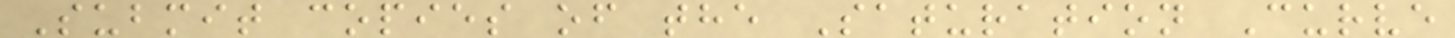Submit copies of the Saturation Curve
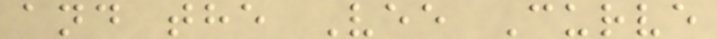and the Vee Curve
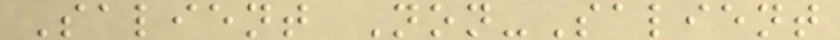Salient Non-Salient
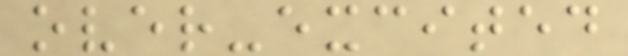over-excited
